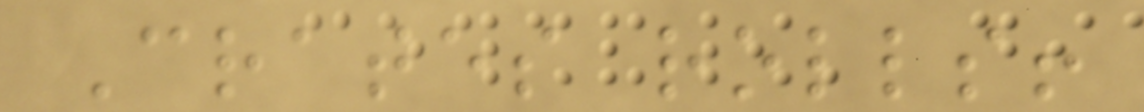Crates rolls!
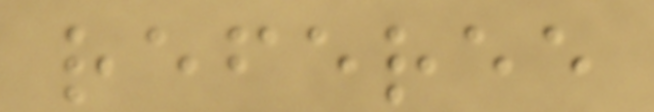referee
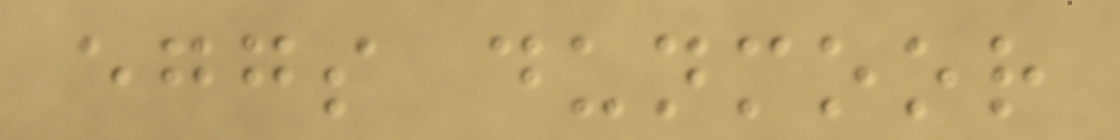eggs dunmoor
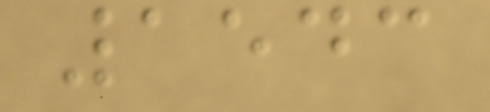1543
